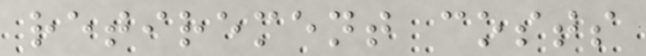retirement costs
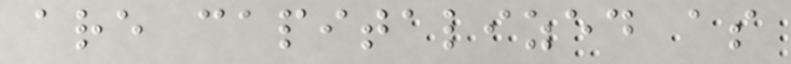are capitalized as
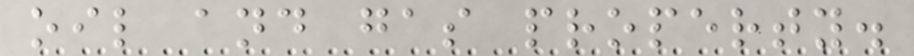oil and gas property.
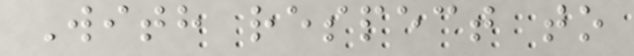With respect to
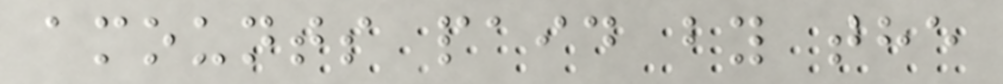amounts paid by the
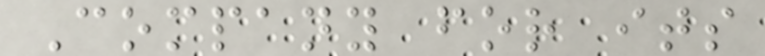Company for its
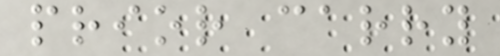prior carry
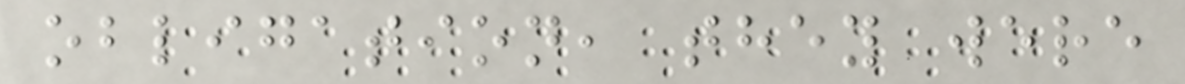obligation, they were
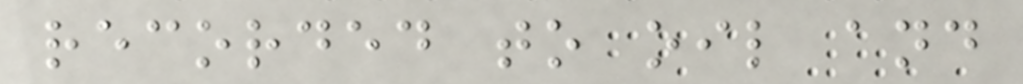recorded to oil and
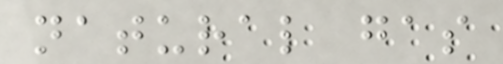natural gas
